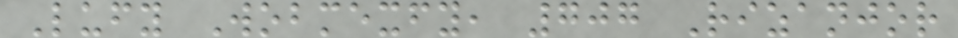Lufy Wobmexfy, 707 Rizanjor
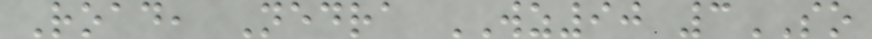Road, Nedra WZ90 3SO
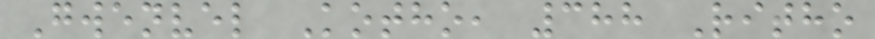Gwenvel Kotho, 388 Ritho
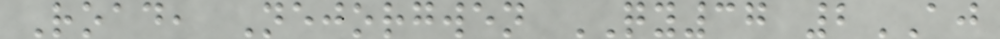Road, Nejorgwen QY37 2AJ
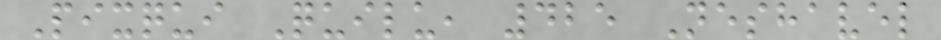Pixqui Quilu, 425 Neshavel
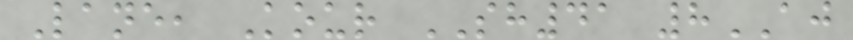Lane, Kour SH41 8AJ
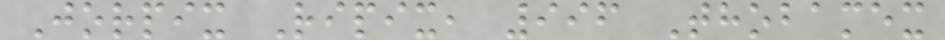Jorpix Ripix, 996 Thobamex
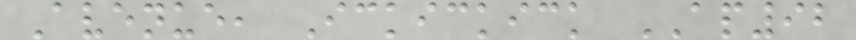Avenue, Ickickick AP92
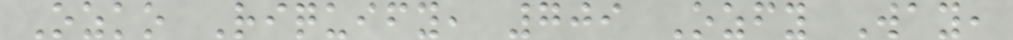Ozko Riquify, 709 Ozfy Way,
